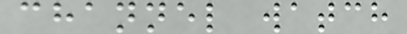channel watch
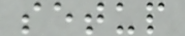setup
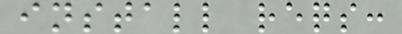install reqs:
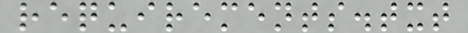requirements.txt
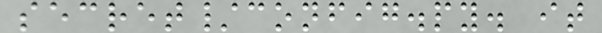secret/config.py. it
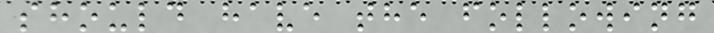should have the following
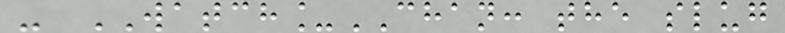- WATCH_CHAN: the slug
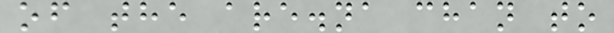of the are.na chan to
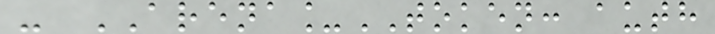- ARENA_TOKEN: auth
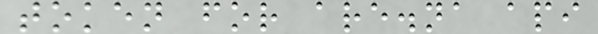token for are.na api
